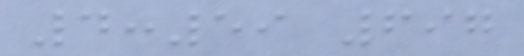4:59 697
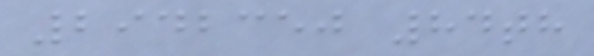2942350 84th
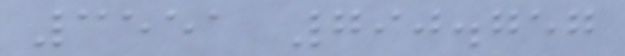3551 790.757
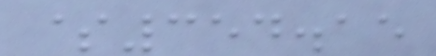$354.15
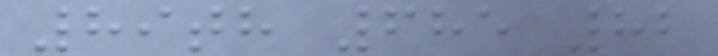89th 685 82
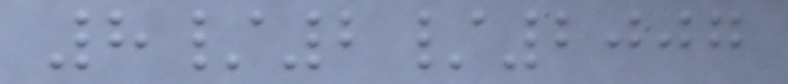8/2/2007
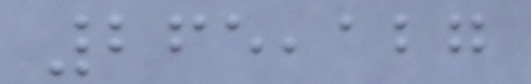265,127
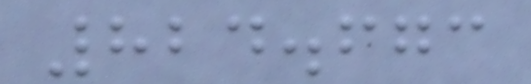824.673
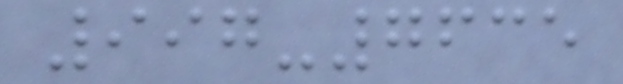997-7635
